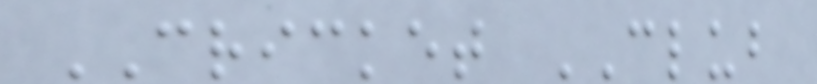CRICKET CLUB
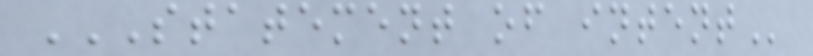STATEMENT OF INTENT
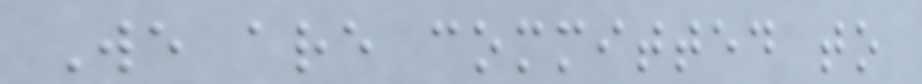We are committed to
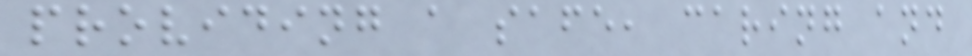providing a safe, caring and
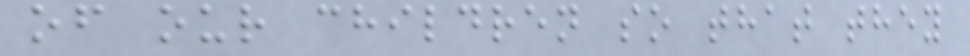of our children so that they
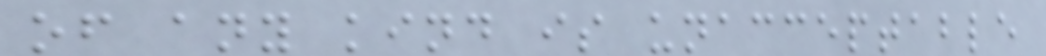of any kind is unacceptable
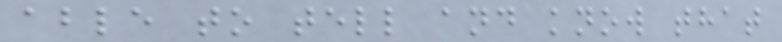able to tell and know that
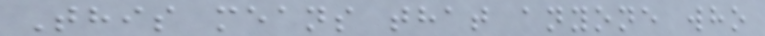This means that anyone who
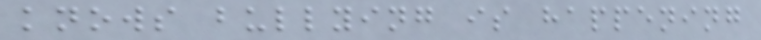knows bullying is happening
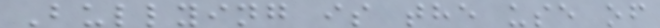Bullying is the use of
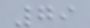79
